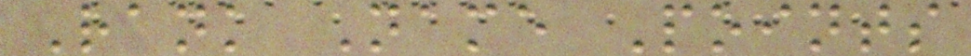Rank Name Points
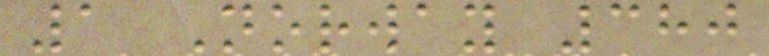1 Norway 380
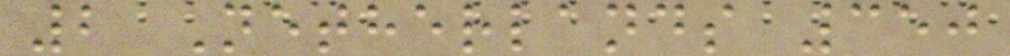2 Netherlands 350
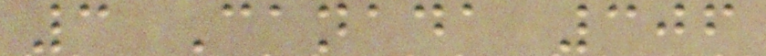3 Canada 306
